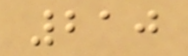210
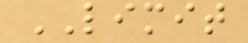LIMIT
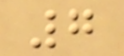7
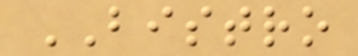BISTRO
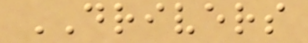DRIVERS
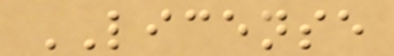LICENSE
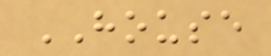HOUSE
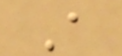A
